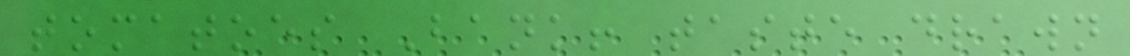tomatoes Bank! taste drawn
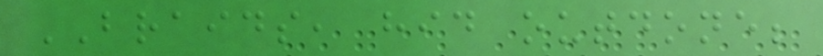BRAIDS, hid outdone;
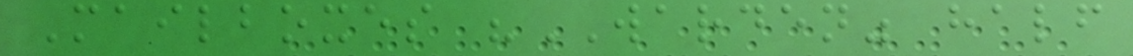Mailboxes "WARDEN" half
